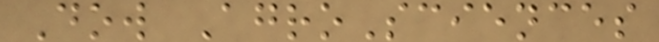Dow AgroSciences
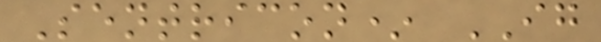Sentricon* IG
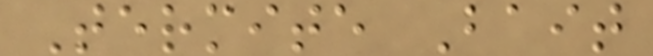Termite Bait
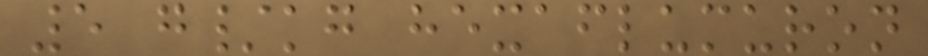5 g/kg hexaflumuron
